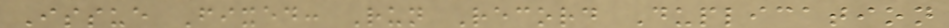Issue Fixed: Run Record Duplication
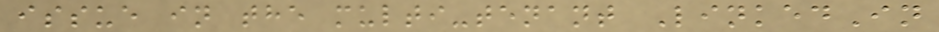issue in the multi-tenant LinkedIn
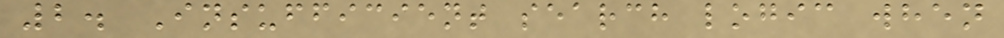2. Insufficient search logic when
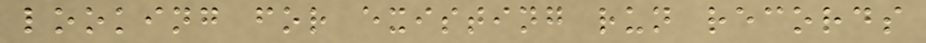looking for existing run records
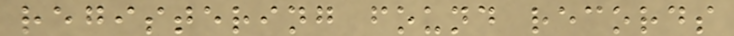registering found records
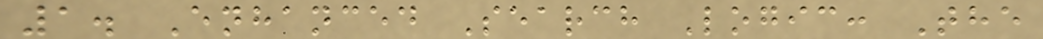1. Enhanced Search Logic: The
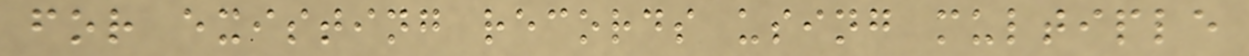for existing records using multiple
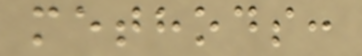methods:
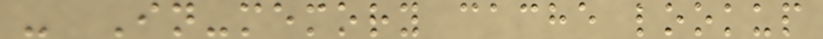- In-memory cache lookup
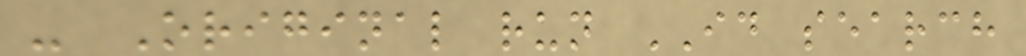- Original run ID search
